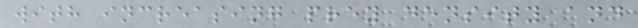with increasing prey density and
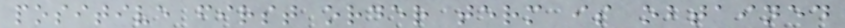positive first order term is obtained
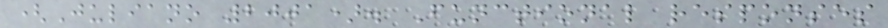(Juliano 2001). Functional responses
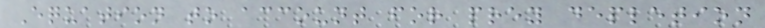Equation to account for prey depletion
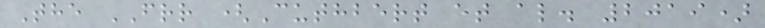The FRR (Cuthbert et al. 2019)
